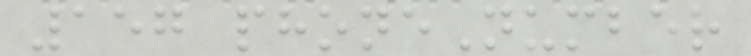157 phoneNumber
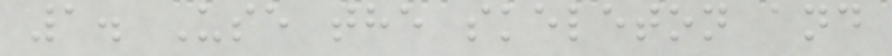1. Use the skeleton and
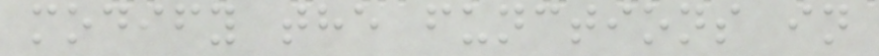modify the functions in
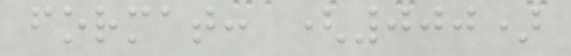format: (000)
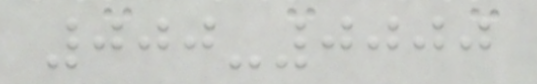000-0000
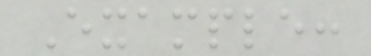Example:
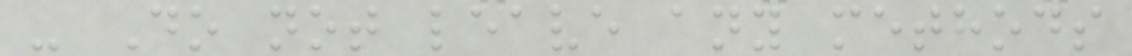- Do not leave any methods
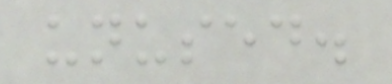unused.
